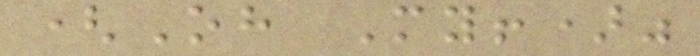(Oh My!)"
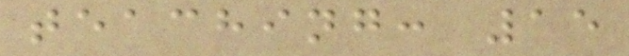teaching: 15
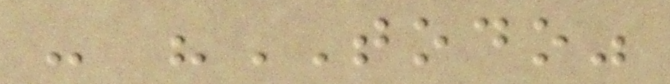- "TODO"
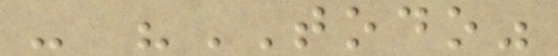- "TODO"
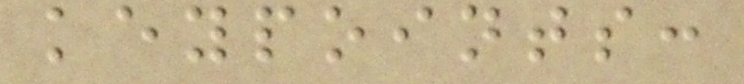keypoints:
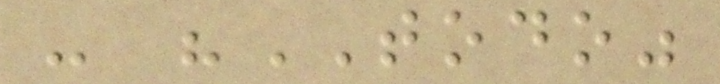- "TODO"
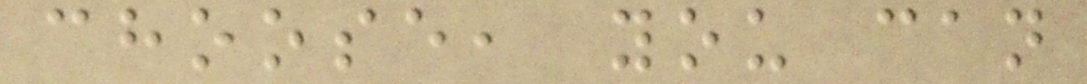choose, you can
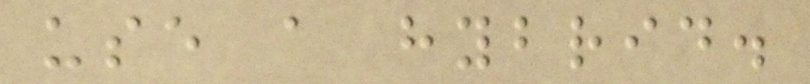use a hybrid.
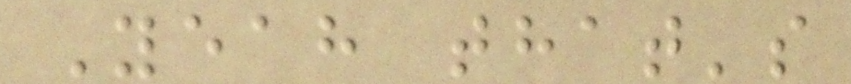Yeah that's
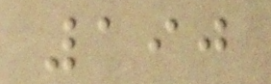190
